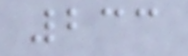233
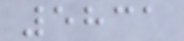5831
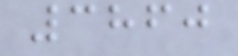3860
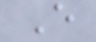E
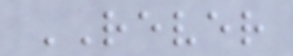REVER
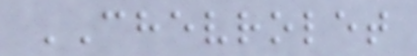CHEVROLET
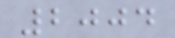2004
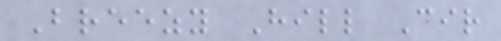Breezy Hill Cir
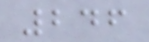246
